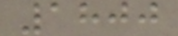1800
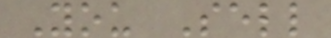You Sell
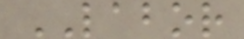LABOR
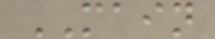MAIN
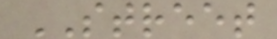STREET
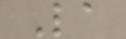La
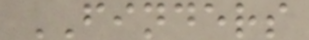FINDERS
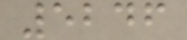5246
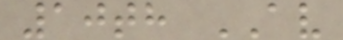10th AV
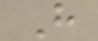H
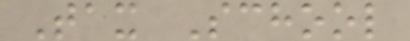Tax School
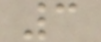3
